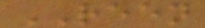REEN
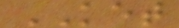KET
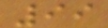99
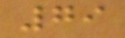79
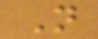N
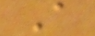A
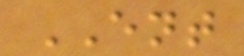ENT
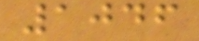1046
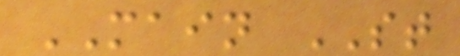MAIN ST
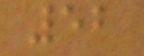52
